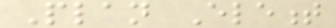Plan Element
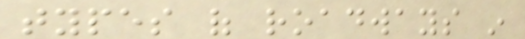types of roadways in
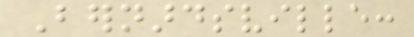Bernardsville:
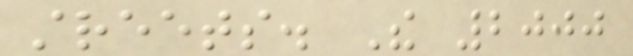streets. The 2000
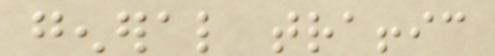general traffic
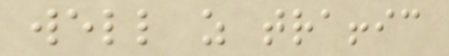well as traffic
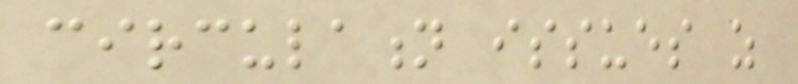circulation issues as
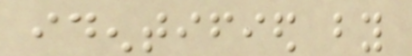identified by
